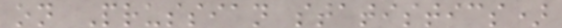on Prussian statistics)
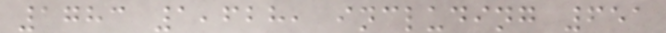1783 1,628, including 651
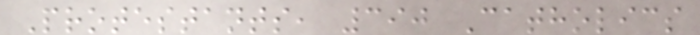Protestants, 390 Catholics
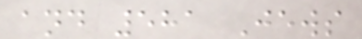and 581 Jews
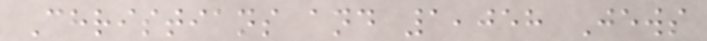Christians and 1,058 Jews
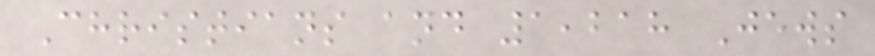Christians and 1,218 Jews
